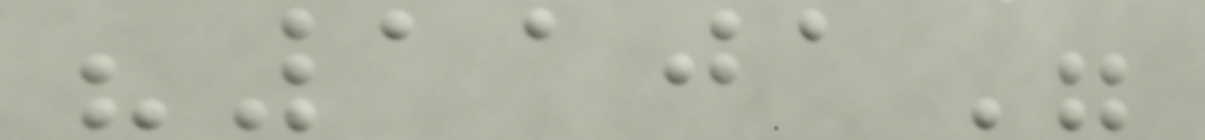"1101"
